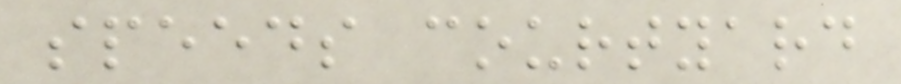speeds courtyard
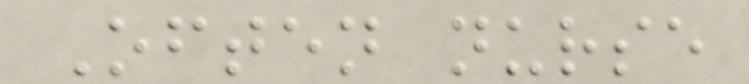Often nurse
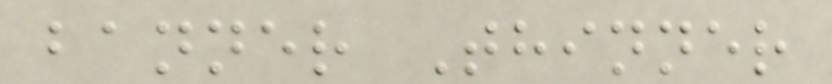banner Thinner
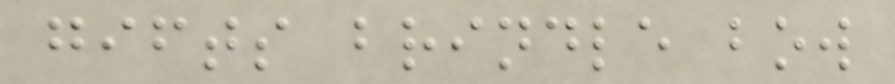gifts brindle bow
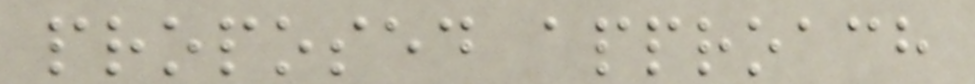proposed approach
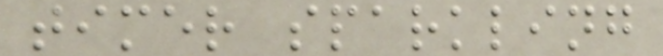timer sparkling
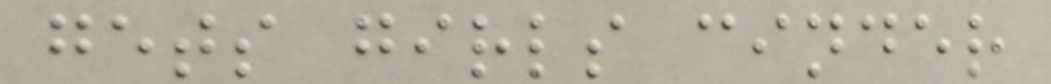gets girls cinder
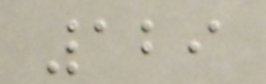129
